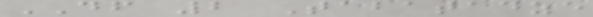DF 2 Tabatadze
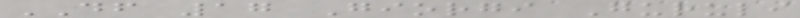DF 17 Giorgi Guruli
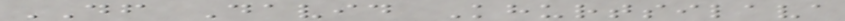DF David Khurtsilava
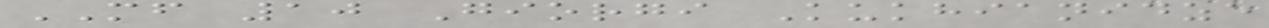MF 10 Giorgi Kukhianidze
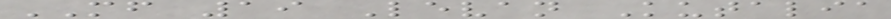MF 19 Levan Kutalia
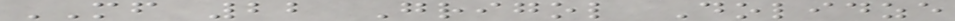MF 22 Grigol Dolidze
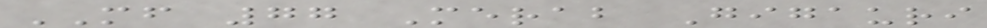MF 77 Merab Gigauri
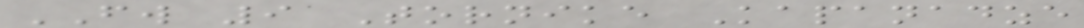FW 9 Tornike Kapanadze
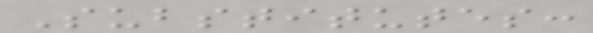Substitutes:
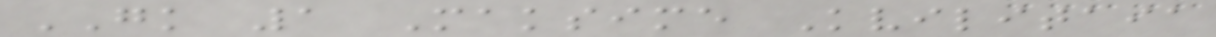GK 1 Maksime Kvilitaia
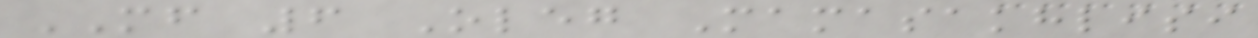MF 6 Oleg Mamasakhlisi
